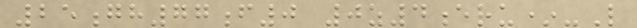25gh77f0 0z4eru*-L
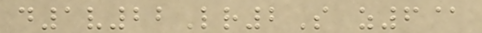d1v22Lr2S z6@
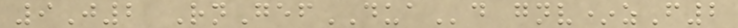9J2 RnGefDUAd gnv*zF2
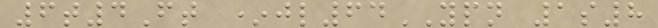6t4Ft *jl64YPN 1s8
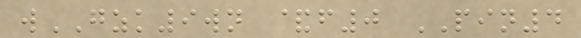wGZK9wn &f0 PIN4
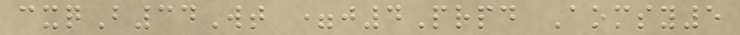cxqB34Wt =j4Prpd Aomsy5
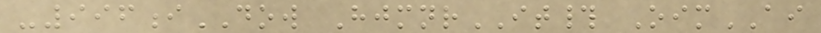-996iDOW HjmnrIT# OimAI
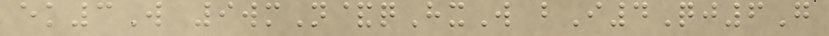ek3W 9wmN&qHxW bI4Qj6G
